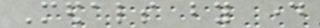Medals by day
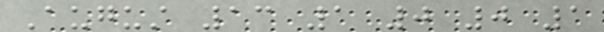August 13 1 0 0 1
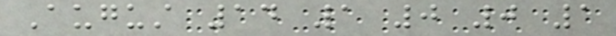August 14 1 0 0 1
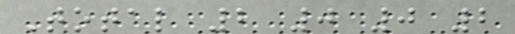Total 2 0 0 2
